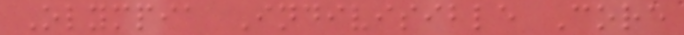Olympia Indivisible Core
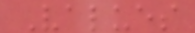Values
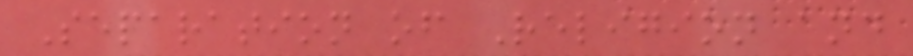Separation of Religion and
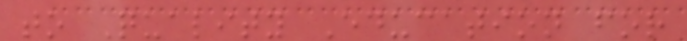to Quality Education for
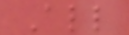All
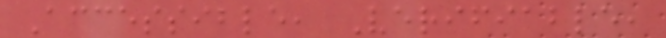Accessible, Verifiable,
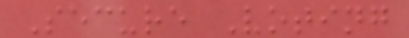Secure Voting
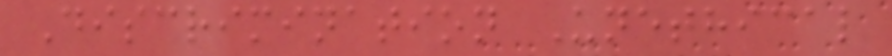Discrimination Unethical
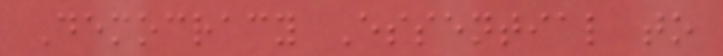Democracy Essential to
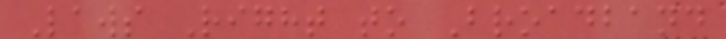Laws Right to Broadband
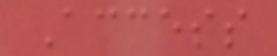Access
